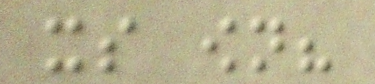its own?
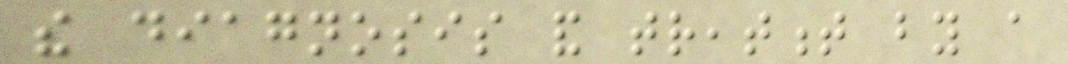the diagnosis and treatment by a
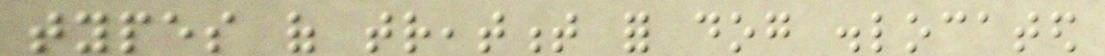types of treatment for dog dislocated
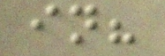in?
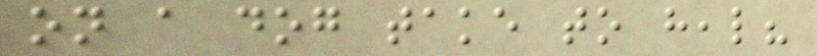on a dog take to heal?
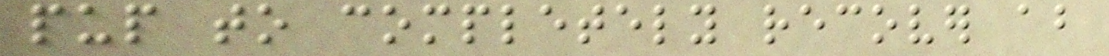pup to completely recover about
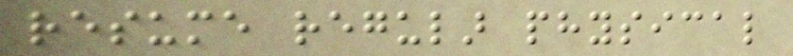resume regular physical
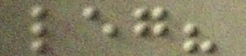leg?
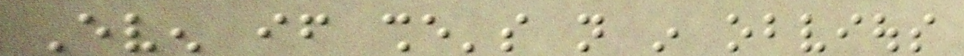Even if she's not in obvious
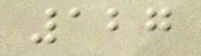127
